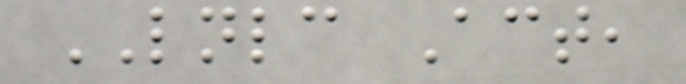LNLC Act,
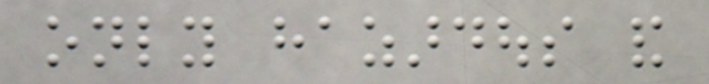only hazardous and
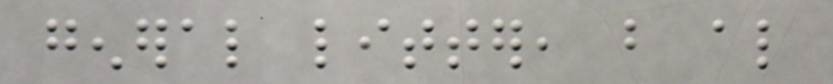general litter, but also
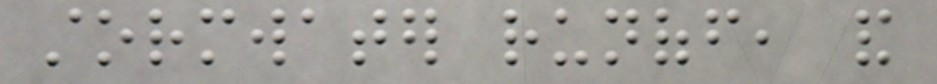stormwater runoff, and
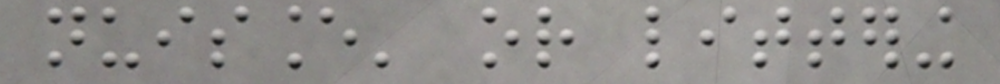nuisance' or littering
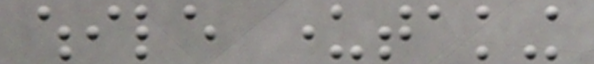while undertaking
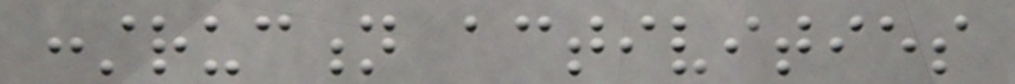construction activities
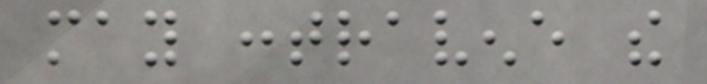may contravene the
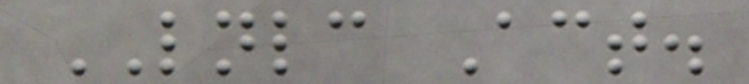LNLC Act.
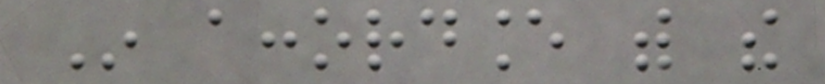In accordance with the
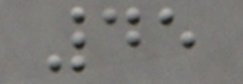45
